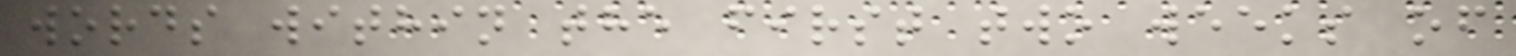words within the first two weeks of
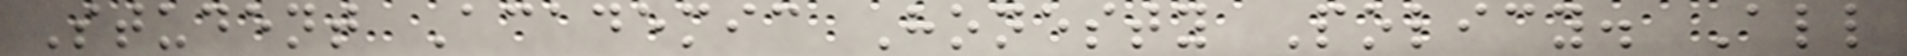Student Academic Honesty Policy. All
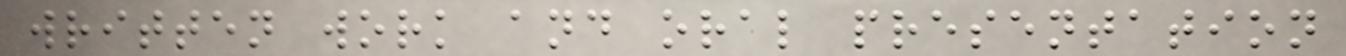written work and oral presentation
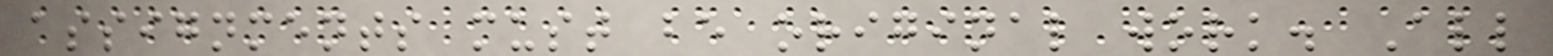assignments must be original work. All
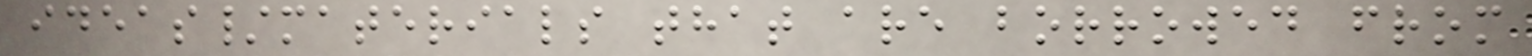ideas/materials that are borrowed from
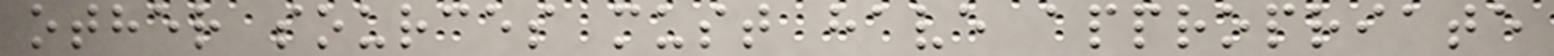other sources must have appropriate
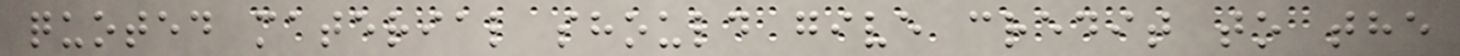quoted material should give credit to the
